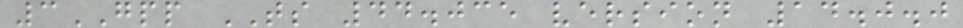3GPP TS 44.035 version 14.0.0
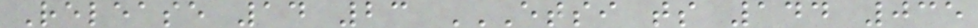Release 14 23 ETSI TS 144 035
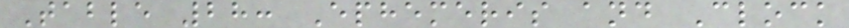Table 28: Ephemeris and Clock
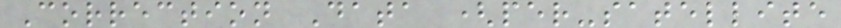Correction Data (per-satellite
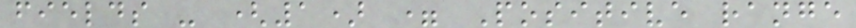fields - (1) = Positive range
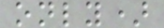only)
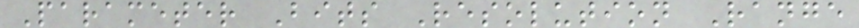Parameter Bits Resolution Range
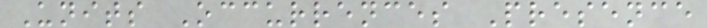Units Occurrences Presence
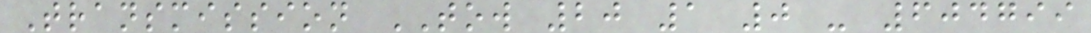Transmission TOW 20 1 0 - 604799
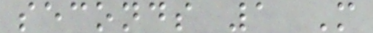seconds 1 M
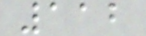112
